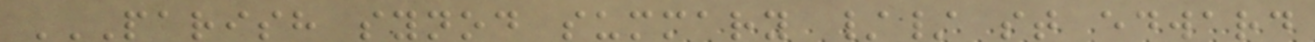PARISH SYNOD SUMMARY // ST EDWARD
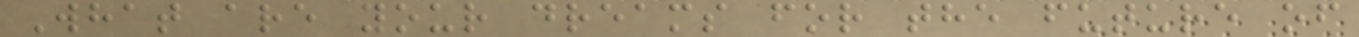What are your dreams for the future of
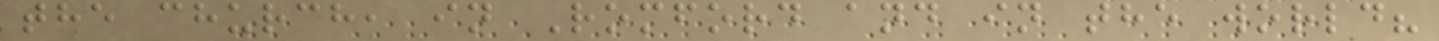the church, in Romford and in the world?
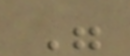"
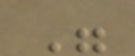"
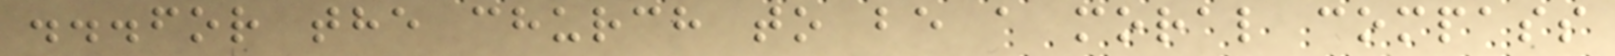...for the church to be a moral compass
